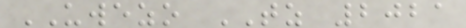UWEZO TZ 2021
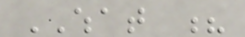WHAT ?
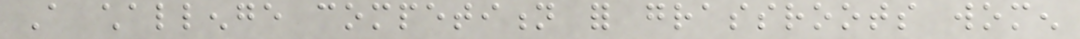A challenge competition for grassroots women
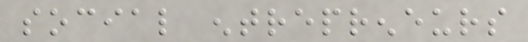social entrepreneurs
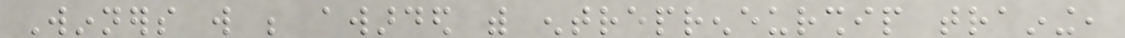Winners will be awarded with entrepreneurship training,
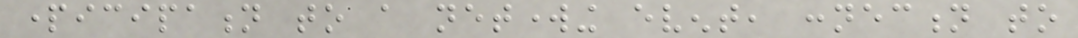participation to a networking event, connection to
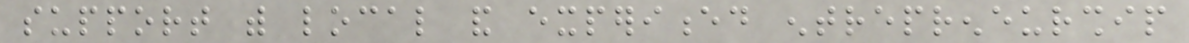support with local and experienced entrepreneurship
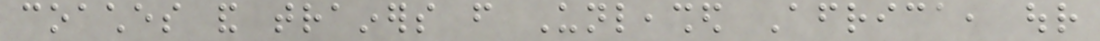coaches and trainers from Unleashed Africa, our
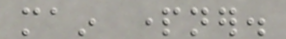main partner.
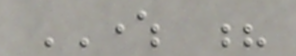WHERE ?
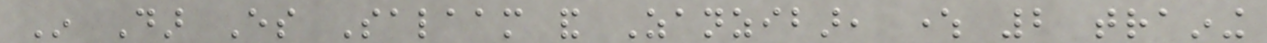In Dar Es Salaam and Zanzibar, where 2 training
